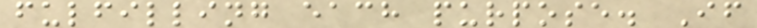fulfilling each purpose. If
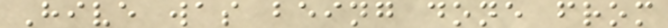Hive was being done from
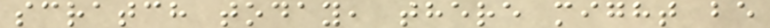scratch today, there might be
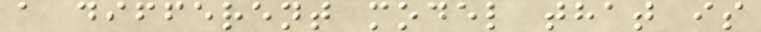a different model that is
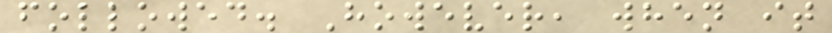followed. However, when it
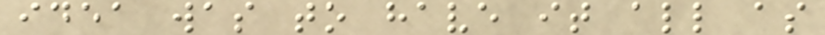idea was to have it all as
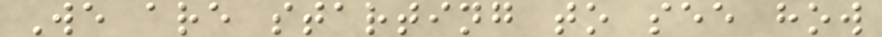We are starting to see how
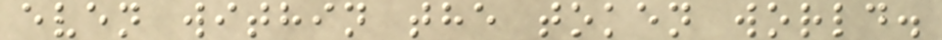even within the token world.
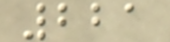221
